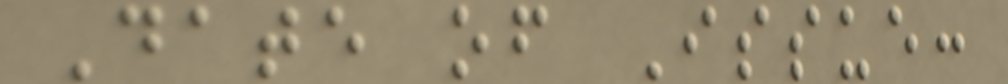Date of Issue:
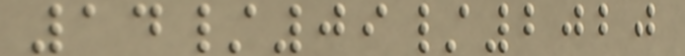14/09/2020
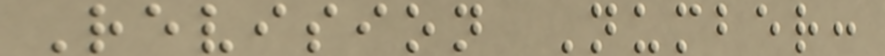Revision Number:
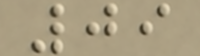09
